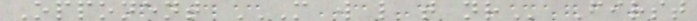Opponent M W L T NR First
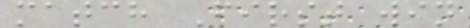match First win
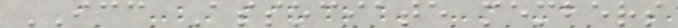ICC Associate members
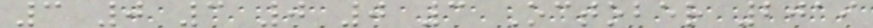3 0 3 0 0 3 October 2019
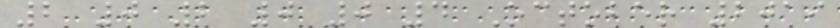2 0 2 0 0 4 October 2019
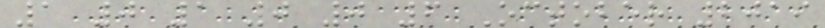1 0 1 0 0 6 October 2019
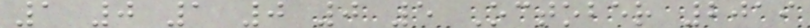1 0 1 0 0 5 October 2019
